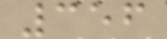356
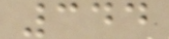344
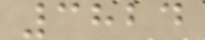3824
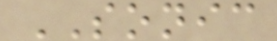SONIC
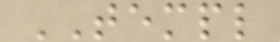TEMPL
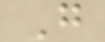G
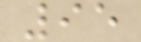95
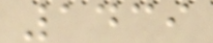1439
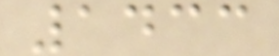1433
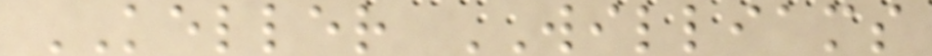KELLER WILLIAMS
